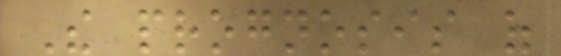The prognosis of
